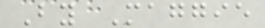By Maggie
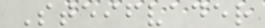Steifvader
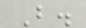B.
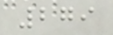279
